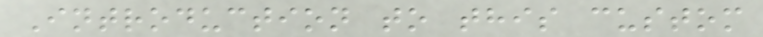Introduction to this custom
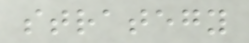strategy
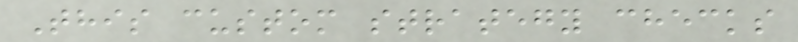This custom strategy checks
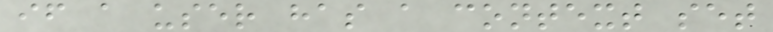if a user has a context set
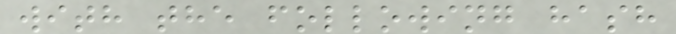with the following hash
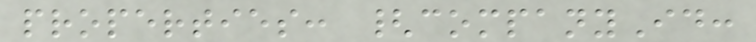properties: {companyId:
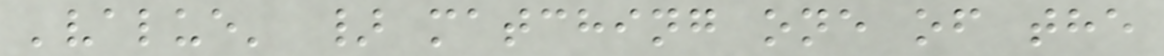'value' } matching one of the
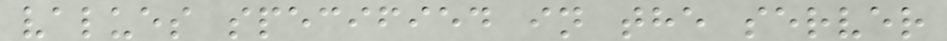values specified in the server
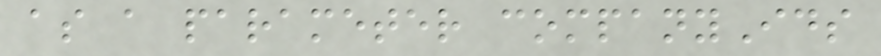as a parameter companyIds
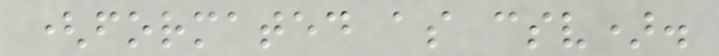(formated as csv).
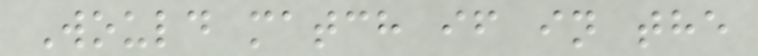Would match if in the
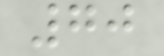70
